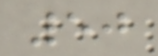50
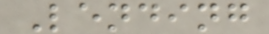Lending
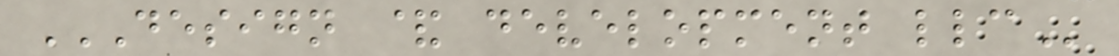DESIGN & DEVELOPMENT LLC
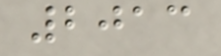2013
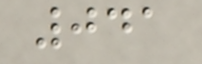041
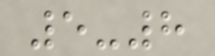5-8
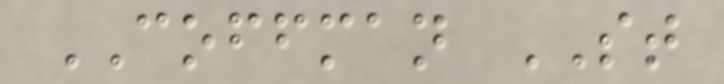COFFMAN ST
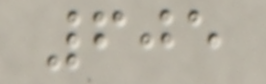605
